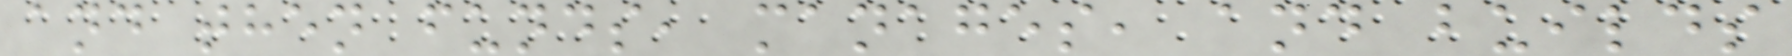and then funds, manages, and builds
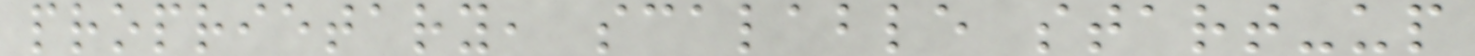proprietary, scalable start-up
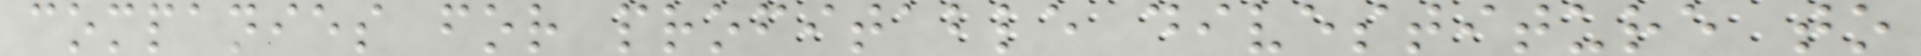companies for profitable divestiture to
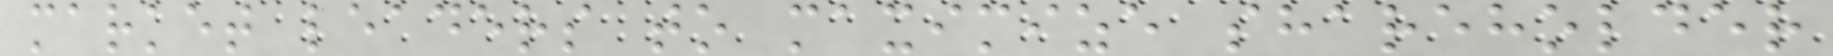market leaders to maximize shareholder
